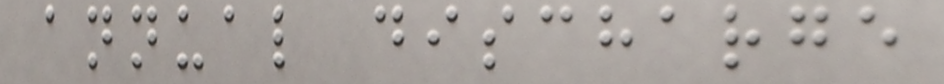annual discharge
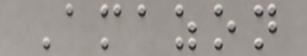Amazon
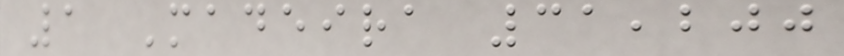1 Madeira 31,200
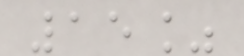15%
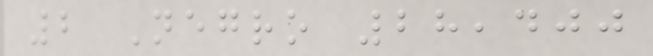2 Negro 28,400
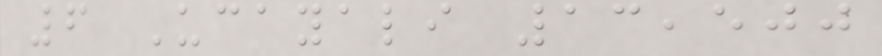6 Ucayali 13,500
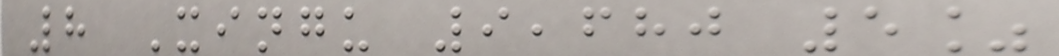8 Xingu 9,680 5%
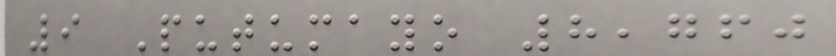9 Putumayo 8,760
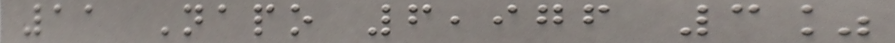11 Napo 6,976 3%
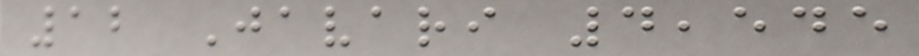12 Javari 4,545
